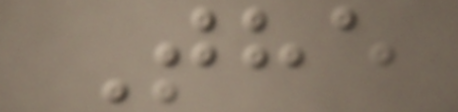The
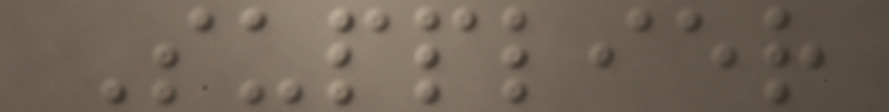Supplier
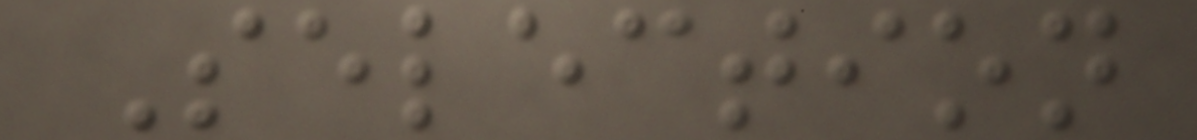Selection
